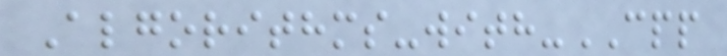Algorithms-with-CPP
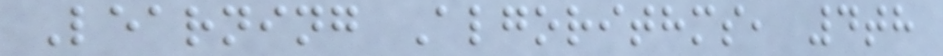Learning Algorithms, 4th
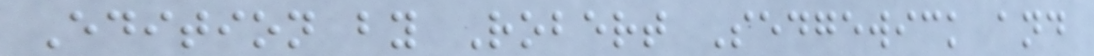Edition by Robert Sedgewick and
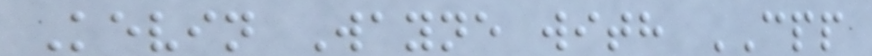Kevin Wayne with CPP
